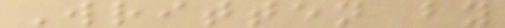Written by
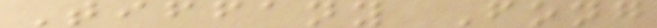Tiffany Fong
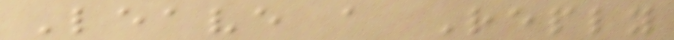Leave a Reply
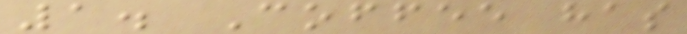1. Coffee has
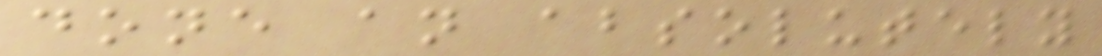done an absolutely
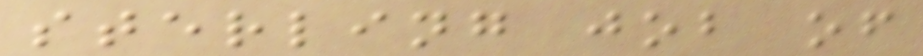sterling job of
